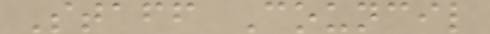Staff Council
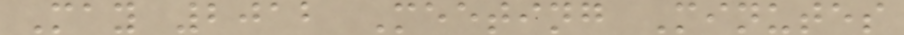May 2012 Meeting Minutes
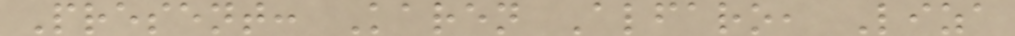Present: Karen Alfaro, Liza
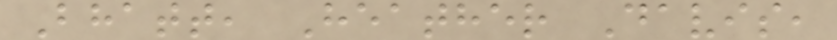Bhatt, Heather Davis,
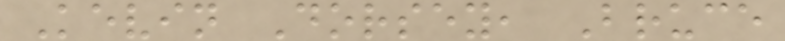Kevin Dorsey, Bruce
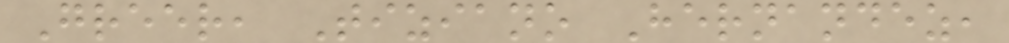Greer, Tiziano Hernandez,
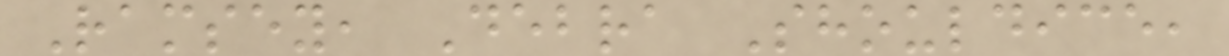Ramsey, Debra Shouldice,
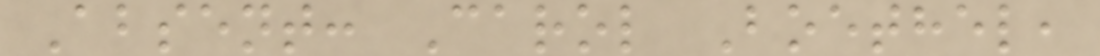Absent: Carol Boethel,
